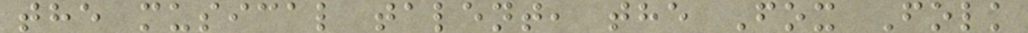the musical talent, the Fox Folk
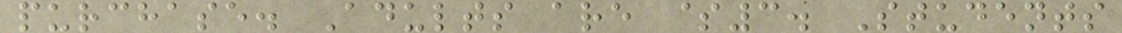purchase. Adults are $3. Students
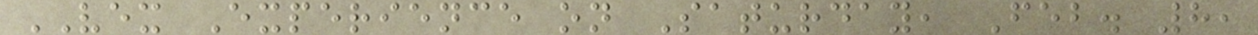VEX Experience on Saturday, Feb. 8,
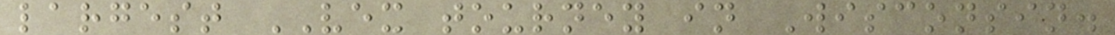largest VEX tourney in Wisconsin.
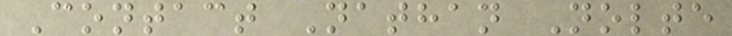Contact Nathan Nolte
